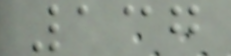137
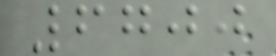6700
